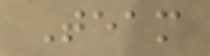Team
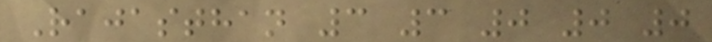Rajasthan 3 3 0 0 0
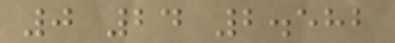0 24 2.582
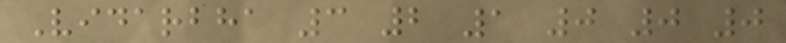Vidarbha 3 2 1 0 0 0
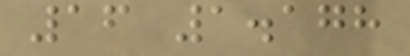16 1.178
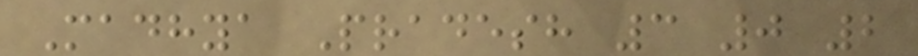Madhya Pradesh 3 0 2
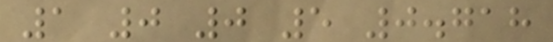1 0 0 5 0.718
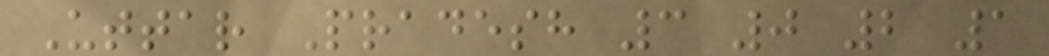Uttar Pradesh 3 0 2 1
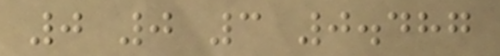0 0 3 0.487
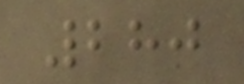280
